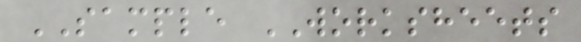SAMPLE WORKSHEETS
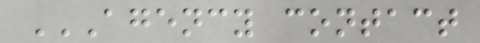AGENCY CONTACT
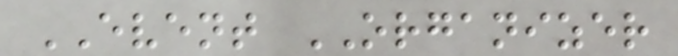EVENT ORGANIZER
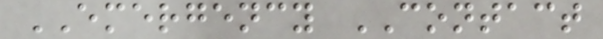EMERGENCY CONTACT
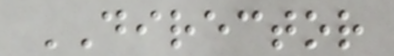DIRECTOR
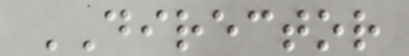DIRECTOR
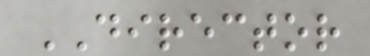DIRECTOR
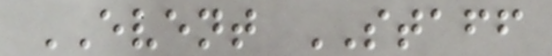EVENT STAFF
